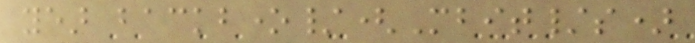year backbone/(Mbit/s)
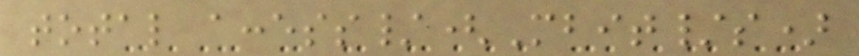total access/(Mbit/s)
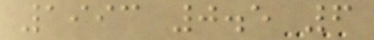1993 0.5 6
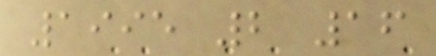1995 2 16
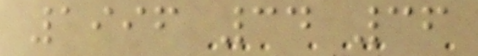1996 34 36
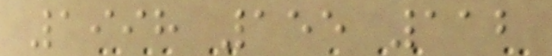1998 155 112
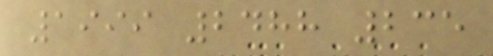1999 2488 235
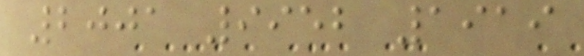2001 9952 1919
